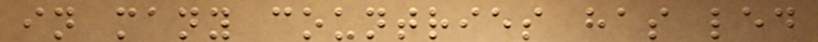in many countries has led
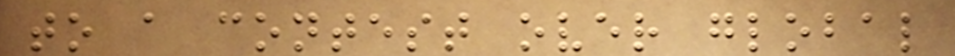to a contest over global
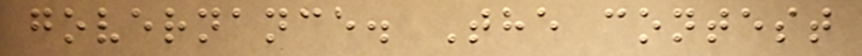governance. The contest
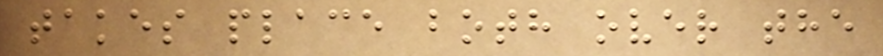takes place both over the
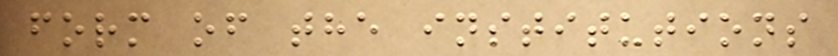form of the institutions
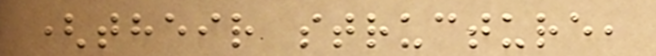(their structure,
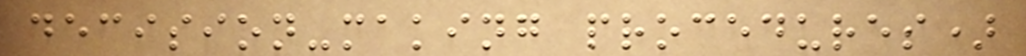decision-making procedures)
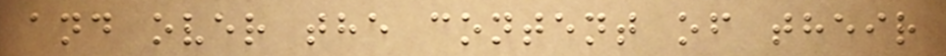and over the content of their
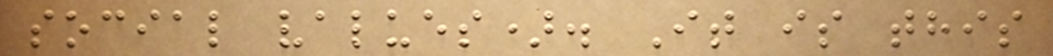social values). It is this
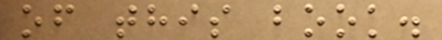of this book.
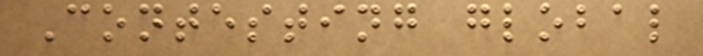Contesting global
